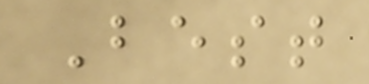Best
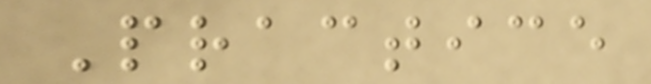Practice
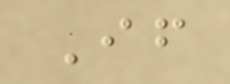If
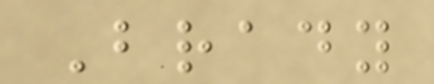Brady
